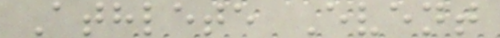Athlete Event
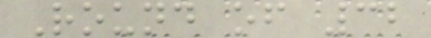Round of 32
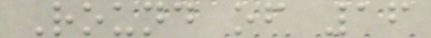Round of 16
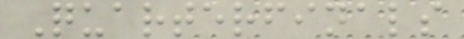Quarterfinals
